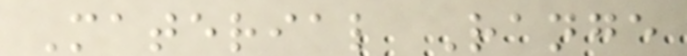Material Range
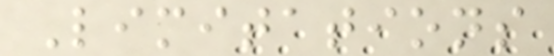Limitations
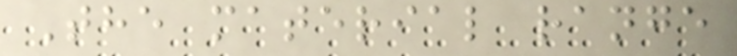The material range
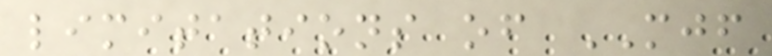limitations of MJF
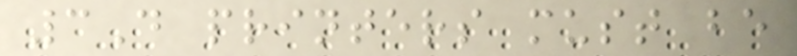3D printers must be
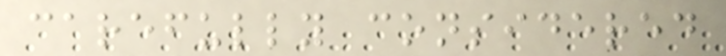carefully considered
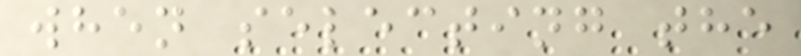when selecting the
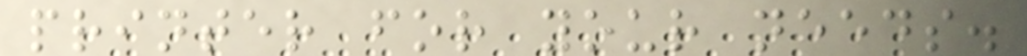printer for your needs.
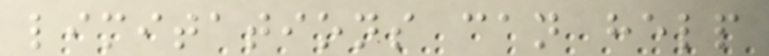limitations can help
